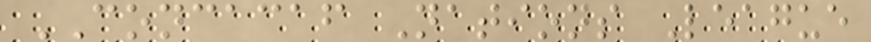CONCACAF Nations League
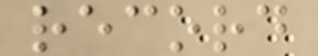record
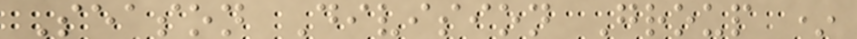Season Division Group *
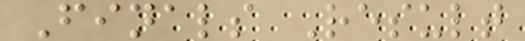Finals Result
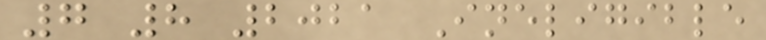7 8 2021 Ineligible
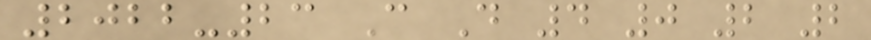2022-23 C D 4 0 2 2
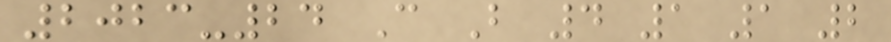2023-24 C B 4 1 1 2
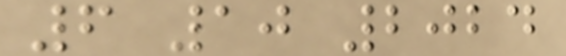6 10 2024
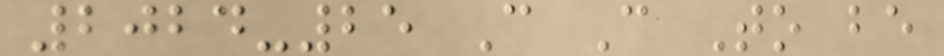2024-25 C C To be
